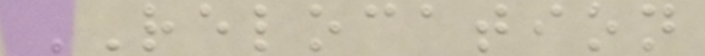RELOCATION
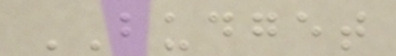BUDGET
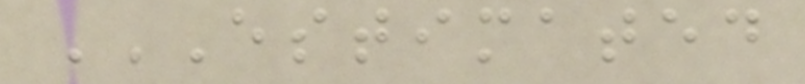ESTIMATED
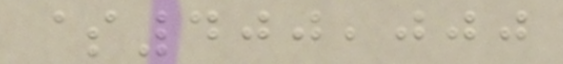$400,000
